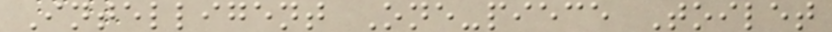Intelligent One-piece Toilet
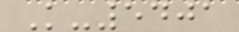K-5401
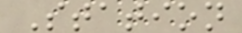Station
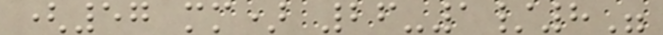(57 mm) 26-1/8"
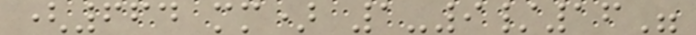(664 mm) 1-9/16"
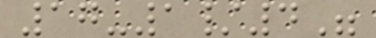17-1/4"
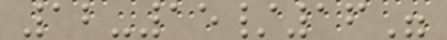12-15/16"
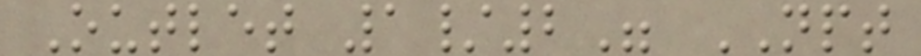Outlet 1/2" NPT
